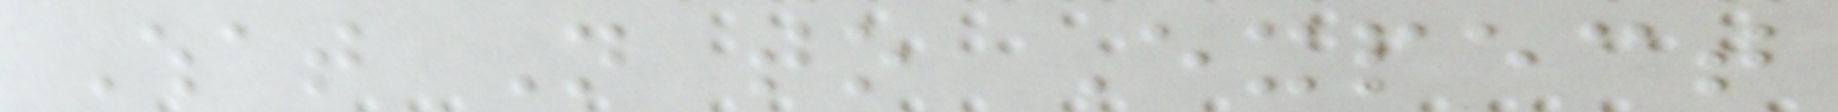What Not to Expect
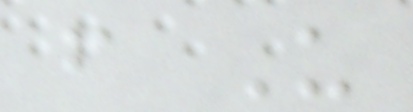from Us
